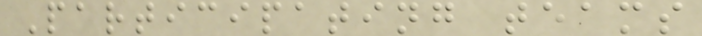Participating teams
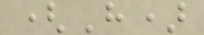(H)
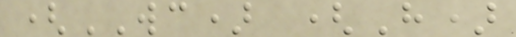(WC) (H)
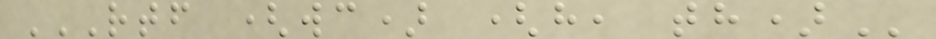RTF (WC) (H, TH)
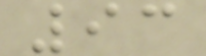93
